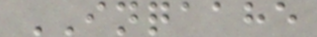INQAAHE
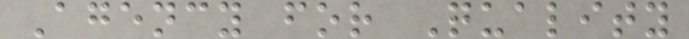Agency for Quality
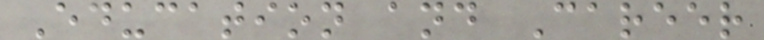Education and Career
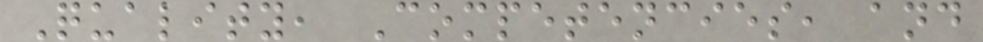Quality, Competencies, and
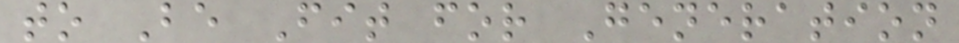to Be Fit for Generation
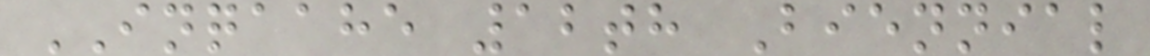INQAAHE 12th Biennial
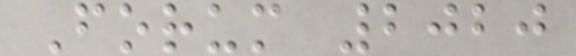Forum 2020
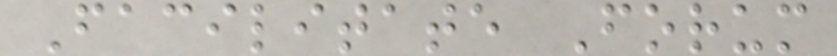Facilitate Forum
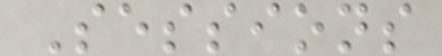Sessions
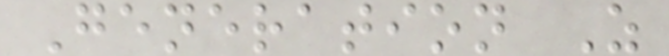Generation Z
